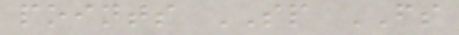points SP FS
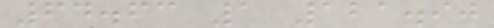64.63 1 121.90
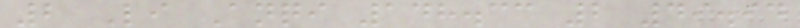2 Li Anqi 148.33 2 49.94
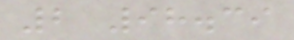2 98.39
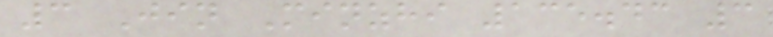3 Jin Minzhi 135.43 3
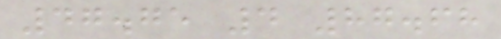47.75 4 87.68
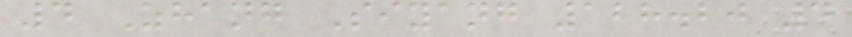4 Zhang Siyang 128.20 4
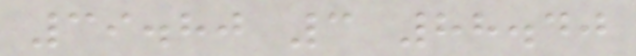39.80 3 88.40
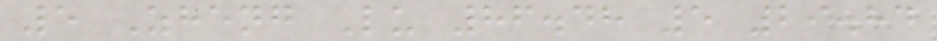5 Zheng Lu 86.48 5 29.84
